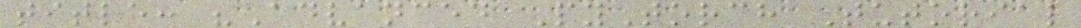title: "Advanced PyTorch Tutorial
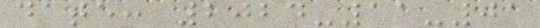date: 2024-11-01
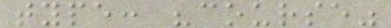type: "course"
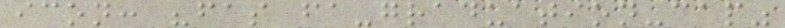icon: "fas fa-graduation-cap"
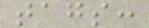tags:
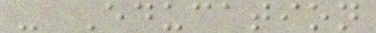- Education
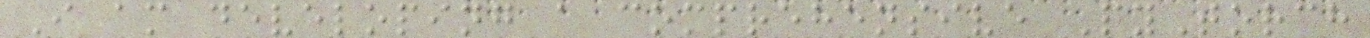I am developing a comprehensive PyTorch
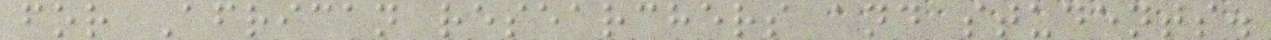for African researchers and students.
